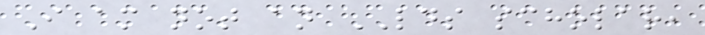I am not an LDS scholar,
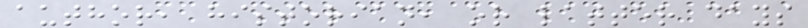author, historian, or latter days
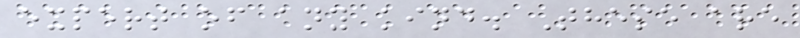expert of any kind. These are
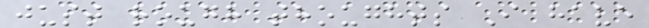just rough thoughts I have
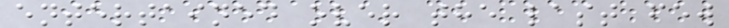entertained over the last few
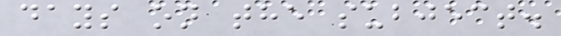days on the subject.
